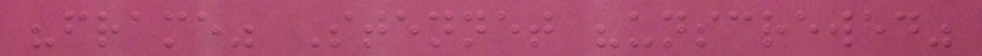"frame" Stennet "unscrewed"
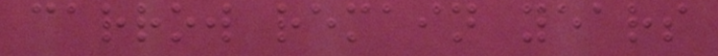carrow remain years
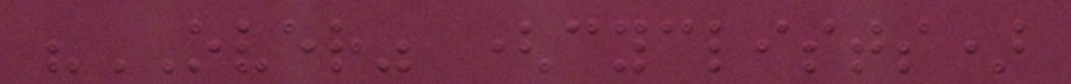"OVER" (cyclists)
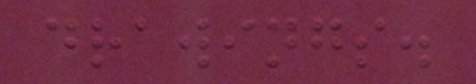drawings.
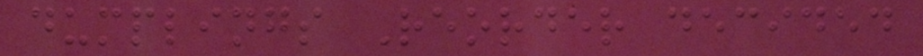dumplings Reorder decided
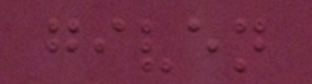given
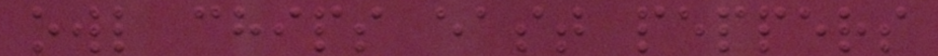owl chips east peppers
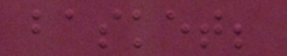basket;
